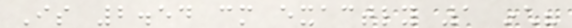Is 2.54 cm exactly 1 inch?
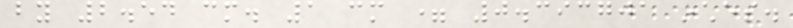by 2.54 cm. 1 cm = 0.393701 inches.
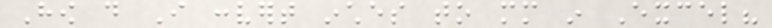How do I convert inches to mm in Excel?
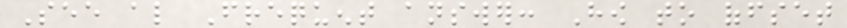See also Frequent answer: How to offset
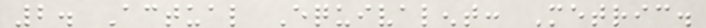2. Actual Equivalent: Metric.
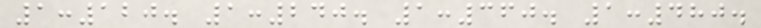1:120. 1:240. 1:360. 1:480.
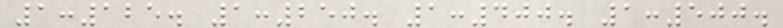1:125. 1:250. 1:400. 1:500.
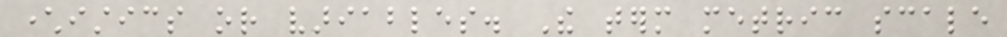characteristics or variables. The term metric scale
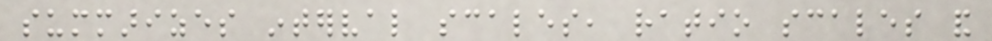summarizes interval scales, ratio scales and
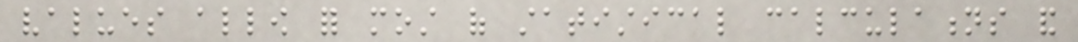values allow for most of statistical calculations and
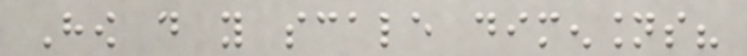How do you scale dimensions?
